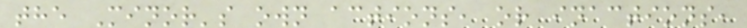the Minor's own actions, or inactions,
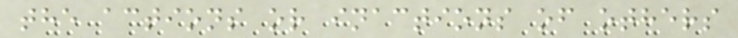the actions or inactions of others
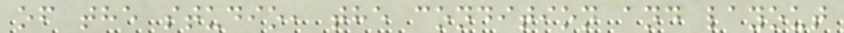of the studio, the condition and layout
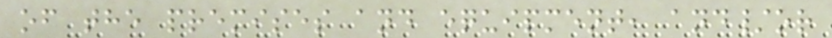of the premises and equipment, and/or
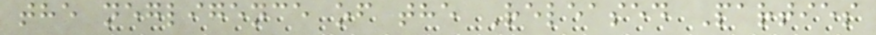the negligence of the Released Parties
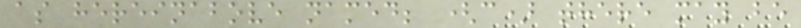as hereinabove named; (c) there may be
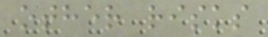other risks
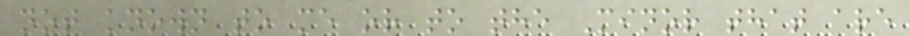not known to me or to the Minor that are
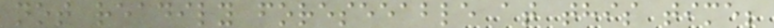not readily foreseeable at this time;
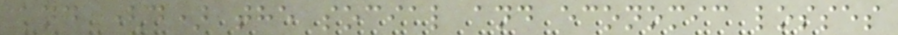and (d) the social and economic losses
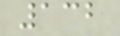132
